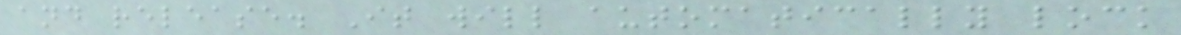and release. It will automatically lock
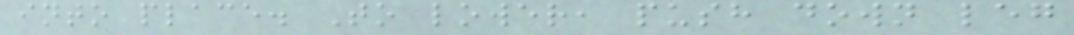into place. To lower, push down leg
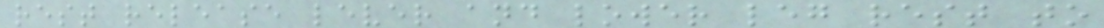rest release lever and lower leg rest to
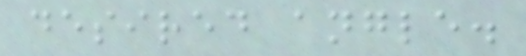desired angle.
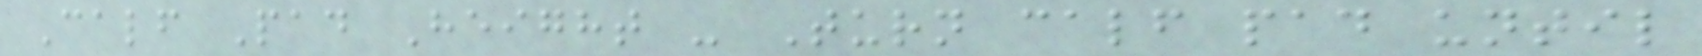Calf Pad Height - Turn calf pad until
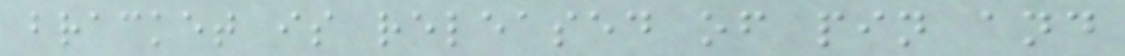bracket is released of pin and
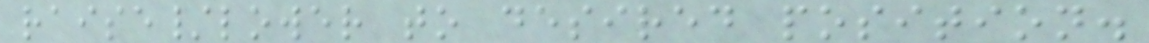raise/lower to desired position.
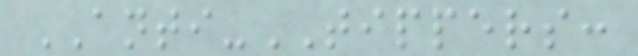ANTI-TIPPERS:
